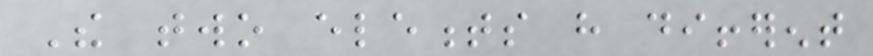The two elements have different
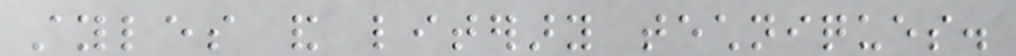styles and literary techniques.
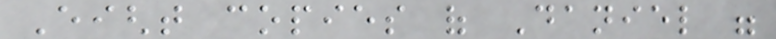Eight copies of Daniel were
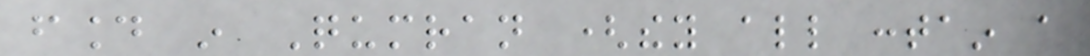found in Qumran (they all contain a
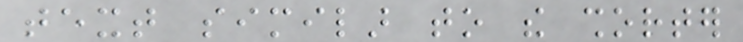text similar to the shorter
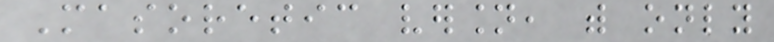Masoretic version, with only
